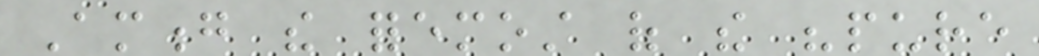Among the foremost of the "pure
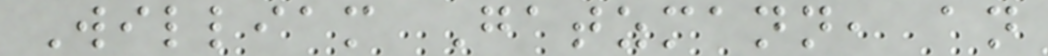William Gatzmann, an
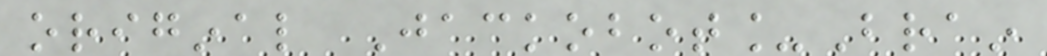original Jackobot_Brain
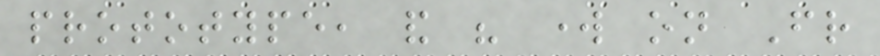prototype, and his work on Friend
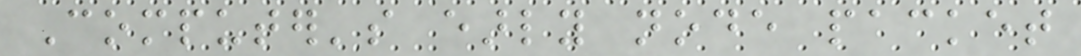Computer's early node packet
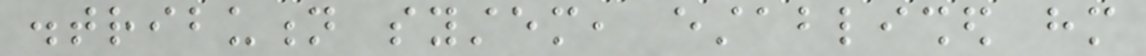distribution system, established him
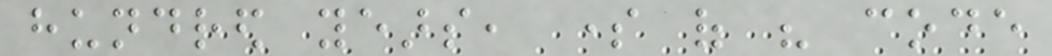hundred years, some of his code
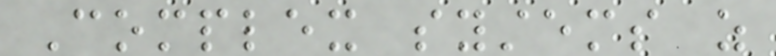Complex systems as
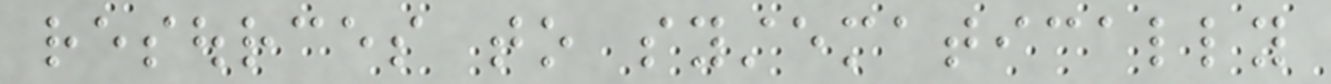resources to systematically
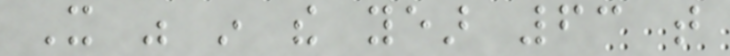It was in the year 63 that
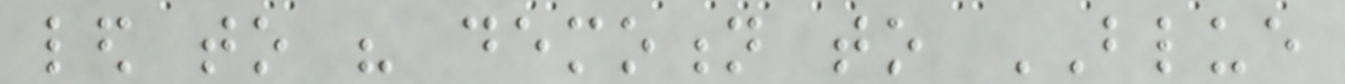led to his demotion to BLUE
